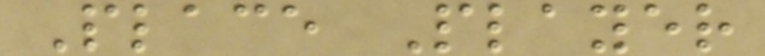Place Player
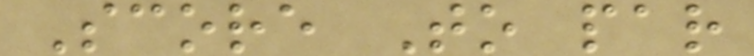Score To par
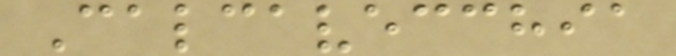Calcavecchia
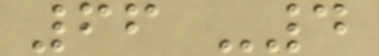66 -4
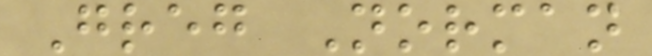Greg Norman
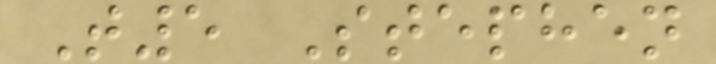T5 Stephen
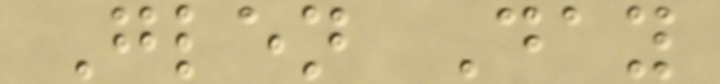Glen Day
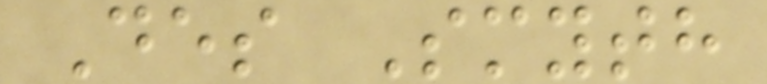Des Smyth
